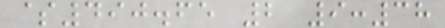$490.65 2 9:38
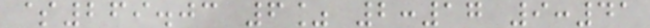$269.03 6% 2:17 9:41
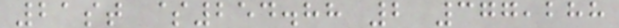21st $254.88 2 377,288
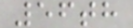56th
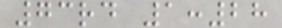73rd 1:28
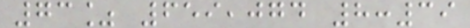73% 659,074 8:39
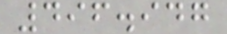496.947
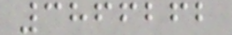3866262
